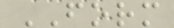FORM
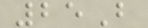25B
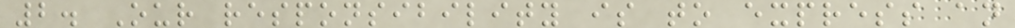2. Our responsibility is to express an
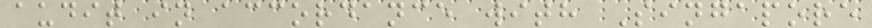audit in accordance with Singapore
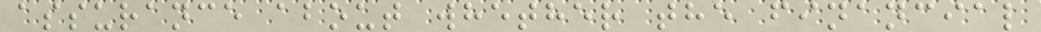assurance about whether the financial
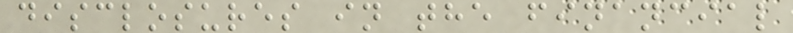disclosures in the financial
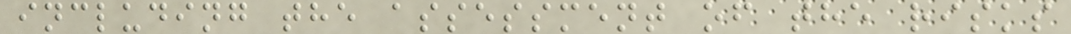including the assessment of the risks
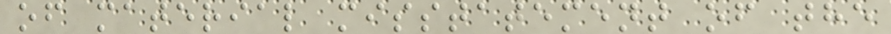of material misstatement of the
